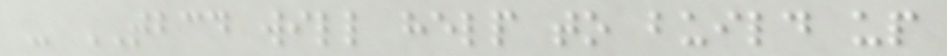- TBCD will help to build up
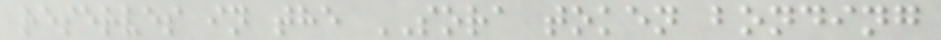reserves in the SORA token bonding
